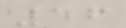56
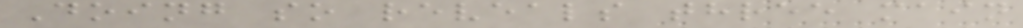Doing so reveals three main
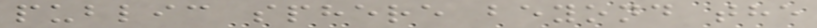public sphere beyond the
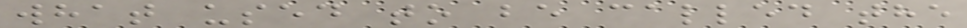what used to be called the
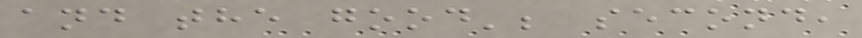and the good'; second,
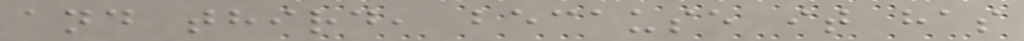and third, because it has
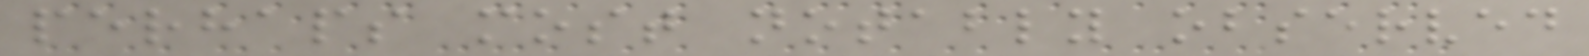perhaps most notably observed
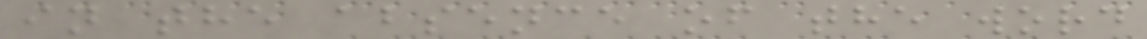in the absence of the word
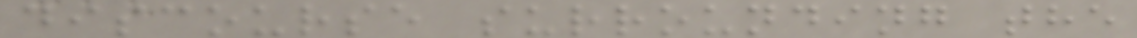discourse surrounding the
